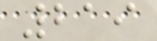219
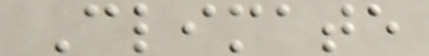Climate
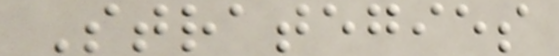Strategies
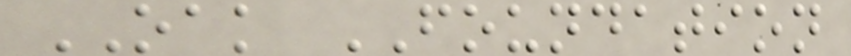OAK FOUNDATION
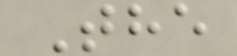The
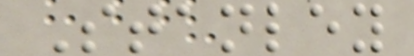Stanley
